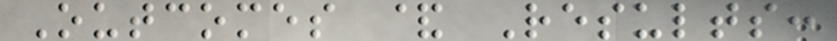Outcomes & Results:
